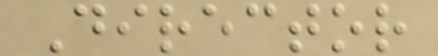Director
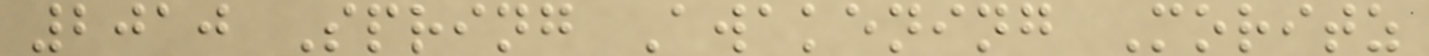2010 Spring Awakening Moritz
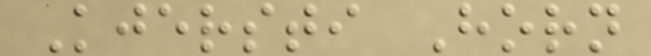Kjersti Horn
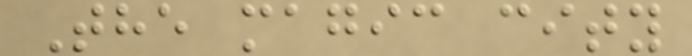The magic city
